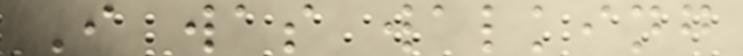I was walking
